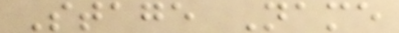Stage Name
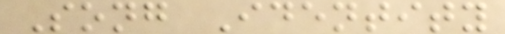Song Identity
